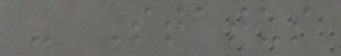- Status
